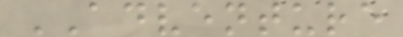ADVENTURE
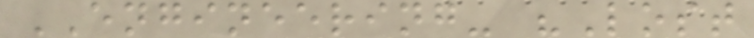ENGINEERING- "Lost
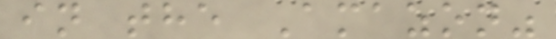in the Amazon"
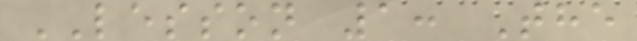LESSON 1: The
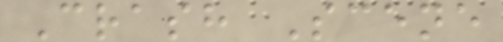Crash Scene
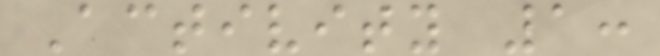Activity 1:
